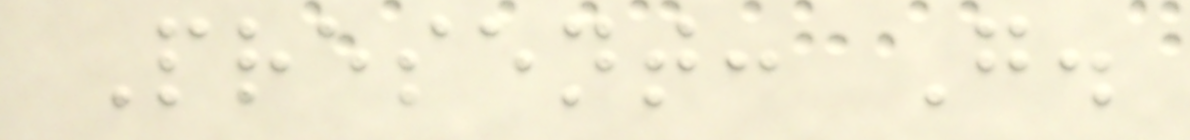Present: G.
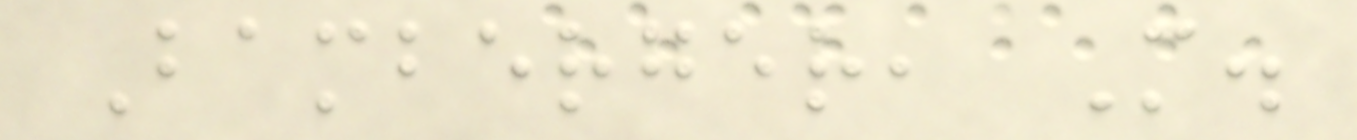Bamberger, M.
